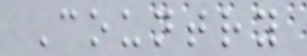Country
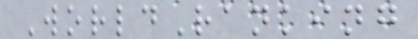WorldRanking
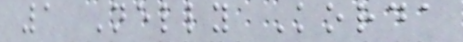1 Nelly Korda
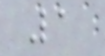1
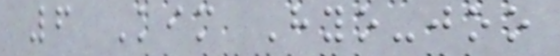6 Kim Hyo-joo
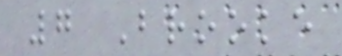7 Brooke
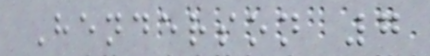Henderson 7
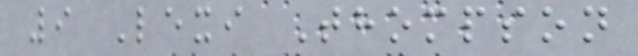9 Lexi Thompson
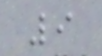9
